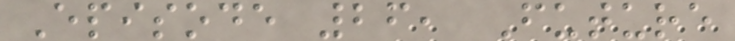Episode 26, Future
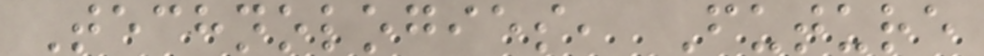Technologies, Future
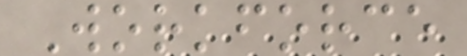Workforce
